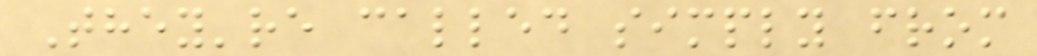They're called simply from
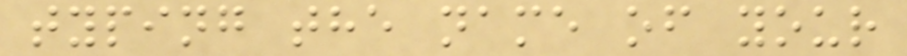typing the name of your
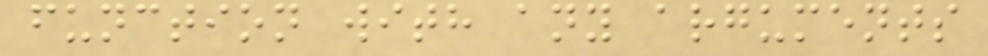function with any arguments
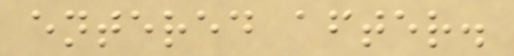entered after.
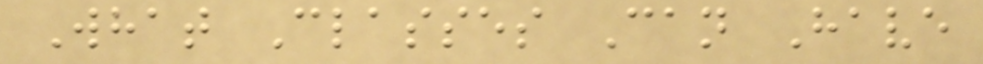What Classes Can Have
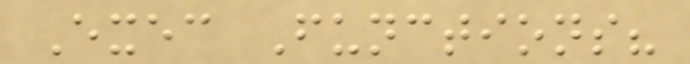Exec Functions?
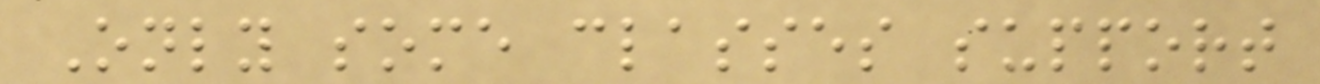Only some classes support
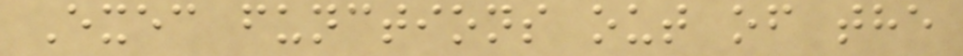Exec functions out of the
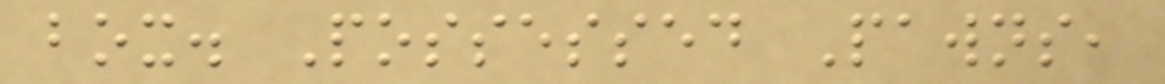box. Possessed Pawns,
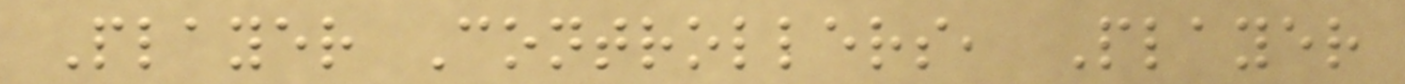Player Controllers, Player
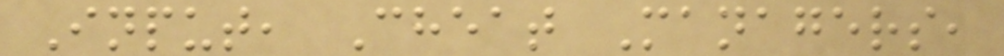Input, Cheat Managers,
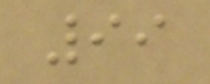99
